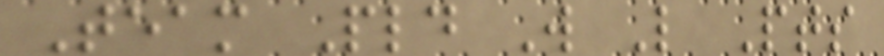Team Pld W L Pts
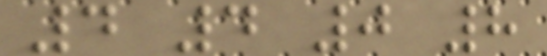4 4 0 8
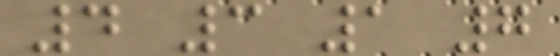4 3 1 7
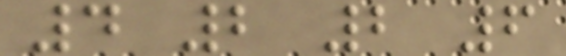4 2 2 6
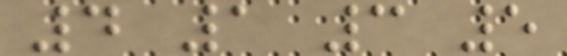4 1 3 5
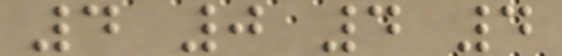4 0 4 4
